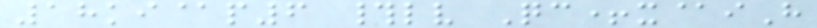18ki@p6 #lv Qc+x@iH
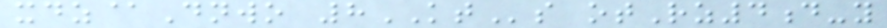xdz@Dnwo 8KTs otRz4d-y
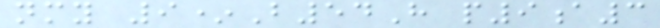nmy 9*B54H p9a3
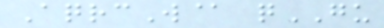AqrcW@ qGU
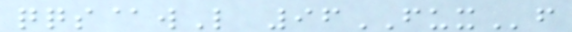qqs@wL 96FUXf
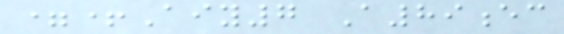=+Aiy7 A89ec
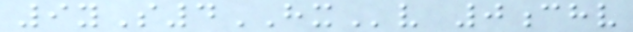9yS4HXv 0chv
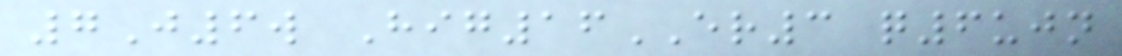7J6w Hig16ER3 q6ujn
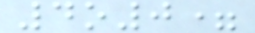4o0=
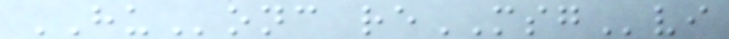HUonc reMSGvi
